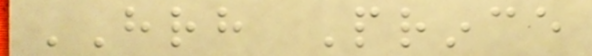HRH Prince
